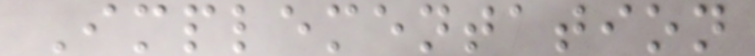Implementation
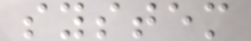system
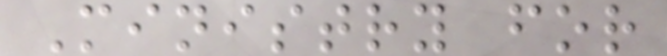Ministry for
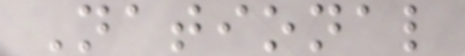National
